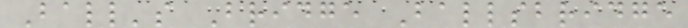Ball's Bridge Ballsbridge
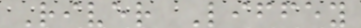River Liffey
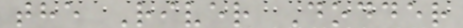the River Dodder
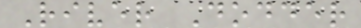River Dodder
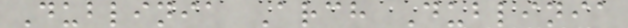Dublinia Arch Dublinia
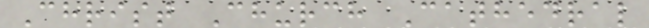Christ Church Cathedral
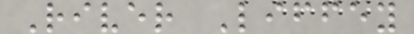River Liffey
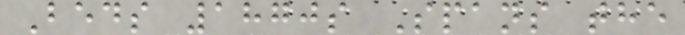Beds 1870s Spans the
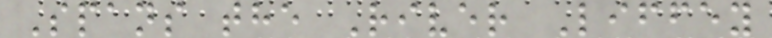Spans the River Liffey
